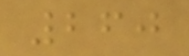260
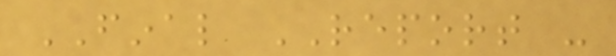FINAL REPORT -
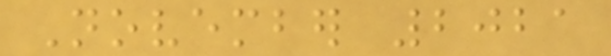November 2021
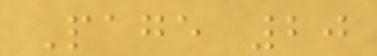Page 20
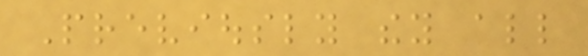Previously they all
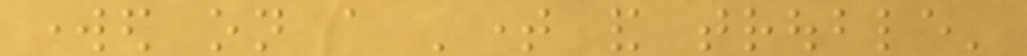worked on a 'time and trouble'
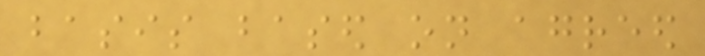basis based on agreed
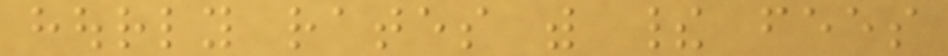hourly rates with their fees
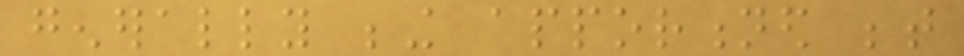generally being apportioned between
